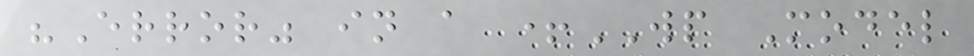"Error" in a +WP Model
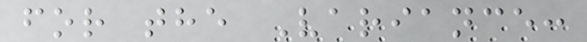for the Variance:
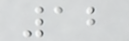12
